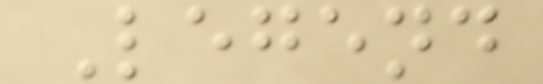Legend
